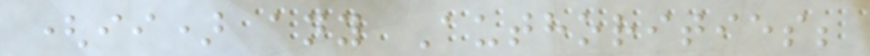(ii) any Authorities;
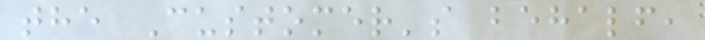the Customer's behalf,
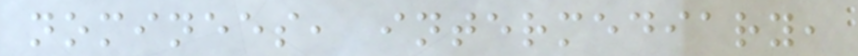nominees, intermediary,
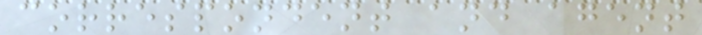correspondent and agent
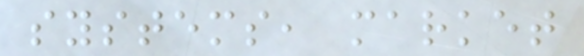systems, market
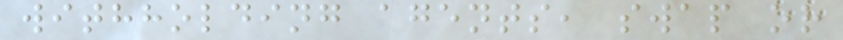withholding agents, swap or
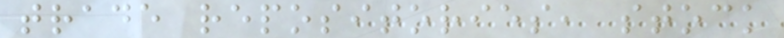trade repositories, stock
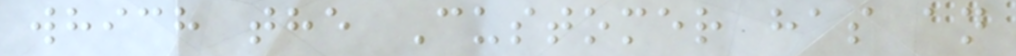which the Customer has an
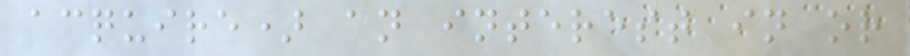acquire) an interest in or
